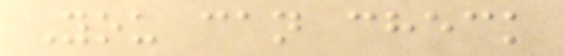You can check
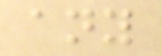any
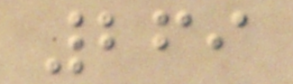269
